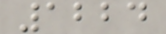1224
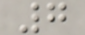7
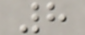8
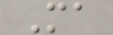Ma
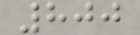800
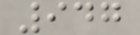947
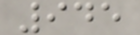945
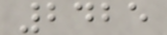2425
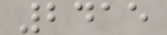2415
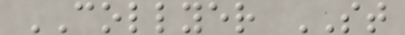COLLYER ST
